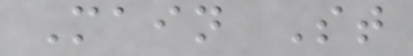Main St
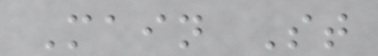Main St
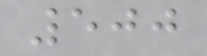500
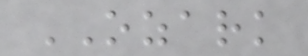OZARK
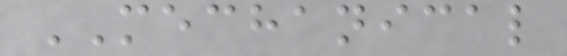MECHANICAL
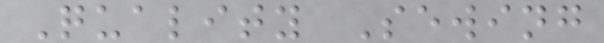Quality Sewing
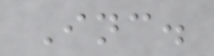Inc.
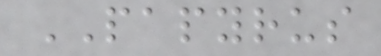PAPYRUS
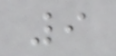9
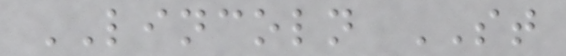LINCOLN ST
